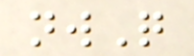nwQ
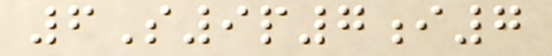6S9p7i7
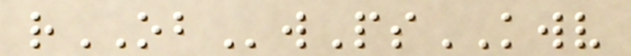rOBwPsKWV
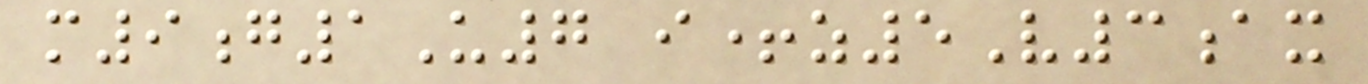m9g1U7 i+z5V3ax
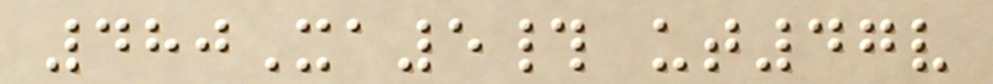480Xa5# ut47v
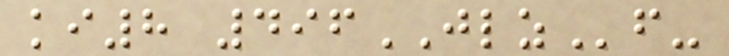ki8 496JLZf-
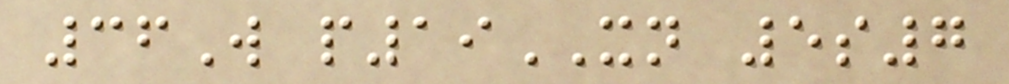36W p19XN 5s7
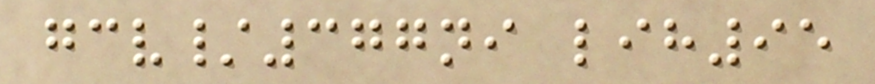gcv/377ni lih95
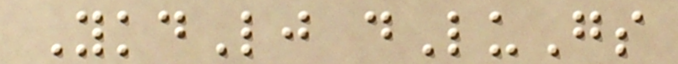YkdLj dLuGs
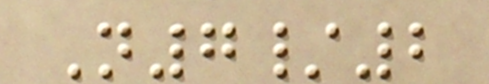N7/2
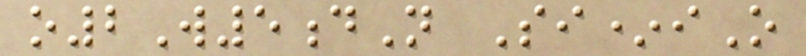o2W5dN Si*iO
